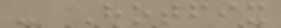- Hotfix
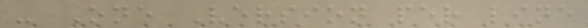- One Version per line
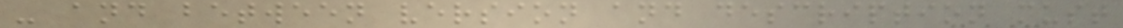- and between version and description must
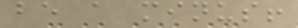be a minus!
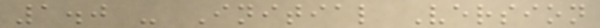1.0 - Initial Version
